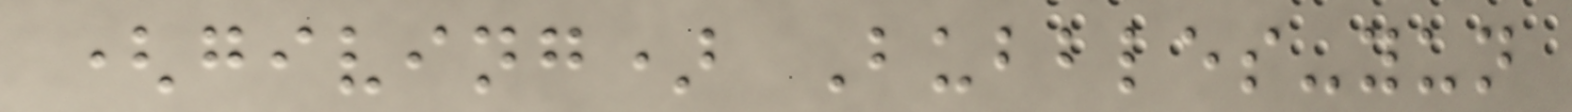(giving) Bubbles-yun
